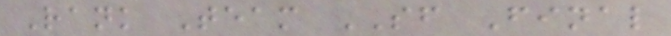Rank Team SF Final
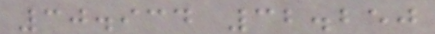30.934 32.250
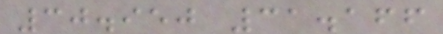30.950 31.166
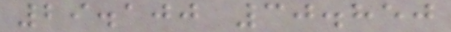29.100 30.850
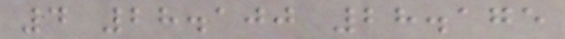4 28.100 28.175
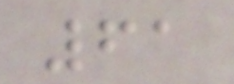61
